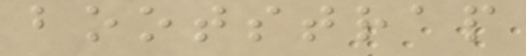bootstrap
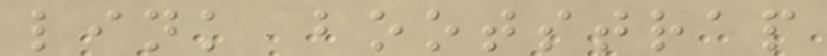link bootstrap
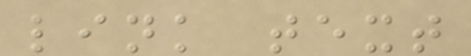link text
